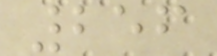256
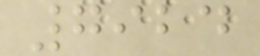7924
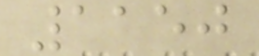1150
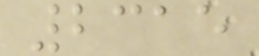2315
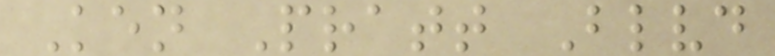Ken Pratt Blvd
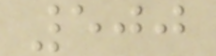500
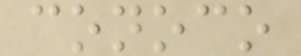conoco
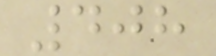408
